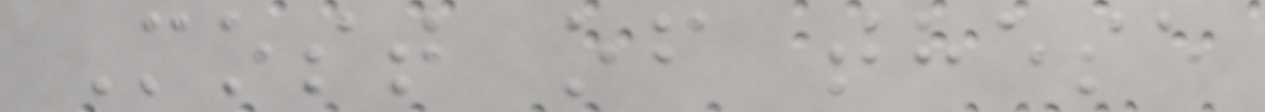Most of these
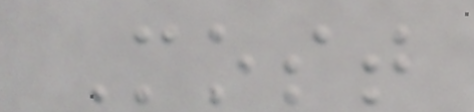Most
